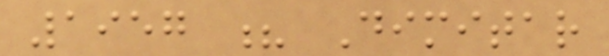1957 ? Dimitar
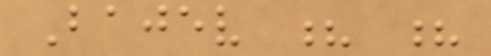Bajev ? ?
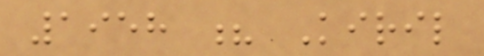1958 ? Kiril
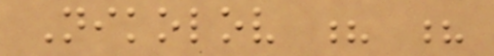Nikolov ? ?
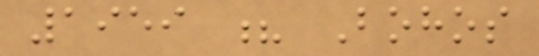1959 ? Bohos
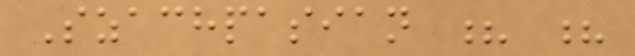Szachpasian ? ?
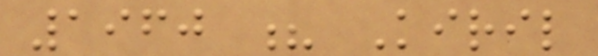1960 ? Kiril
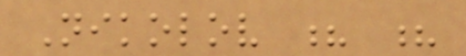Nikolov ? ?
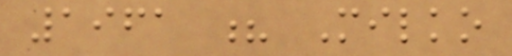1961 ? Milko
